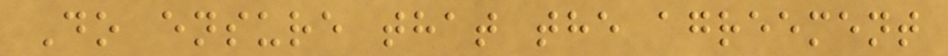Do ensure that the agreement
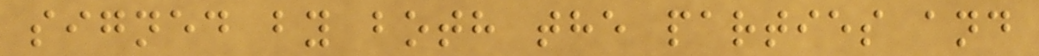signed by both the parties and
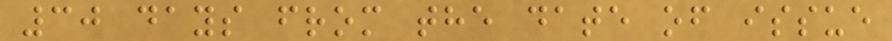30 days from the date of issue
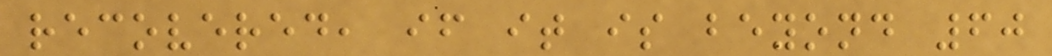recovered, if it is beyond 60
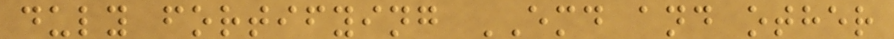duly fortifying EMD and other
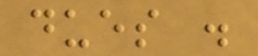dues .
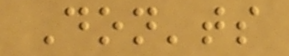Don'ts
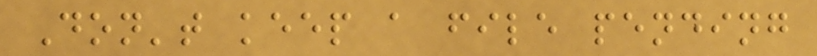Don't keep a file pending
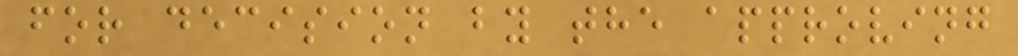for decision by the approving
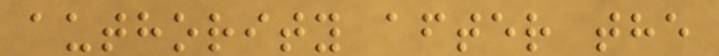authority after the
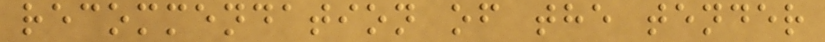recommendation of the tender
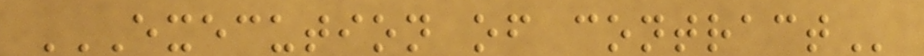EXECUTION OF CONTRACT
